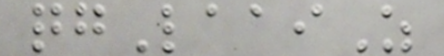qgLaaiZ
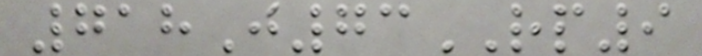718J73RP9
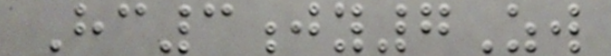Hc3jy7Zw
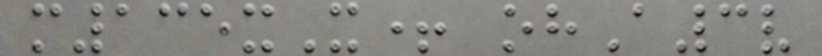m135xX+ ohA3v
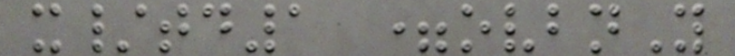x/td1 =ovbnY
